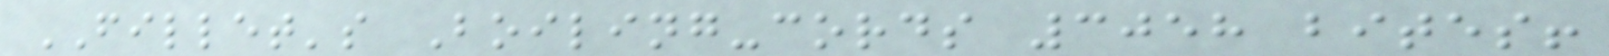FILLET's Boiling-cords 3058 bites!
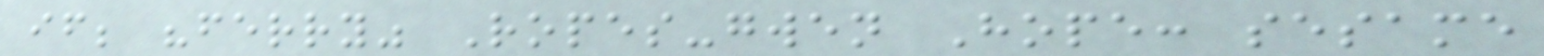if; "ferry" Ropes-gwen Hope: sesame
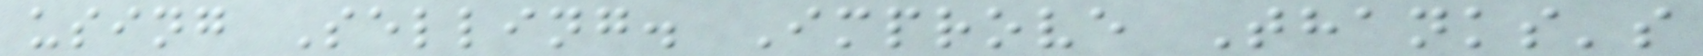using Selling. Improve Thanks's
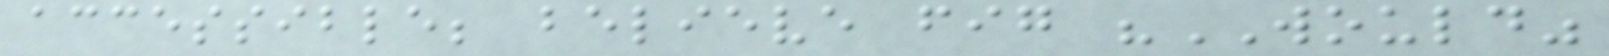accessible; believe fig "WOULD"
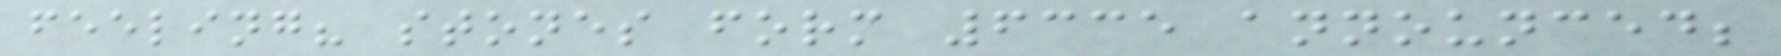feeling? stones form 6335 announced;
